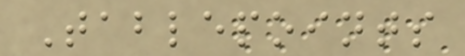Tablepoints
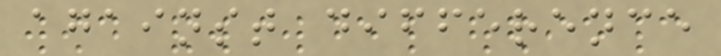against difference
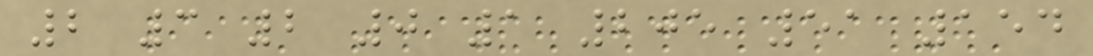2 3 2 0 1 205 51 154
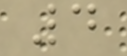4
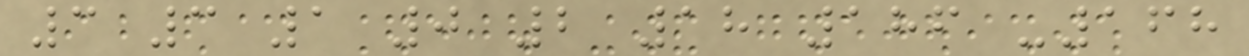3 3 1 0 2 18 186 -168
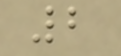2
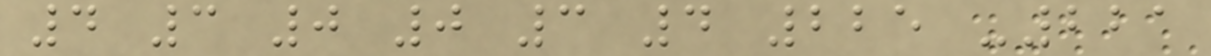4 3 0 0 3 4 225 -221
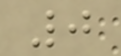0
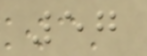57
